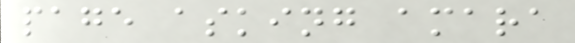page asking amara
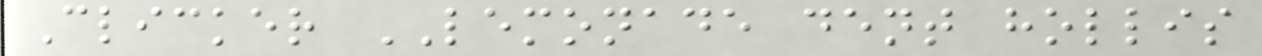Clicker LEMONADE dent hollis
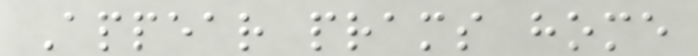Appear prams home
